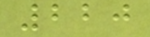220
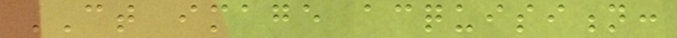CT image acquisition:
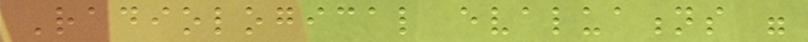Radiological evaluations were
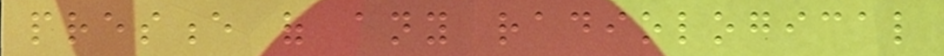presence of any radiological
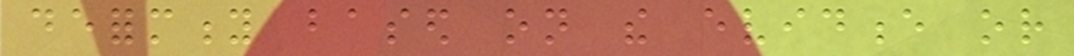deformity based on the evidence or
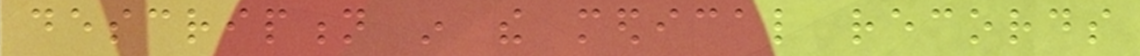description in the medical records
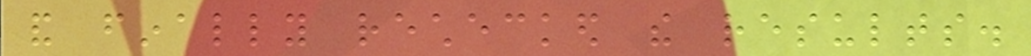and finally rechecked the results.
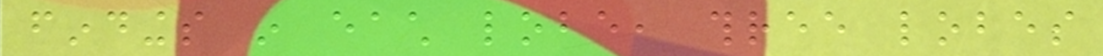findings in each lobe, three lobes
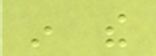in the
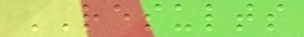RESULTS
